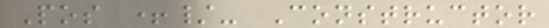Pos +/- Constructor
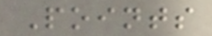Points
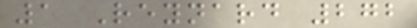1 Reynard 272
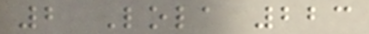2 Lola 223
